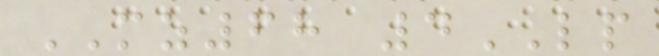MZ68 4LP
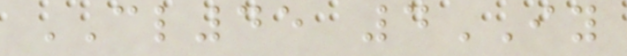CL45 4IY
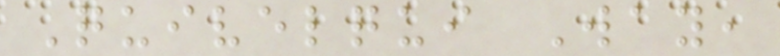Quivelqui Way,
